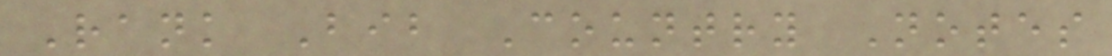Rank Bib Country Notes
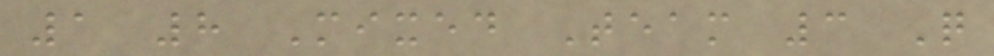1 8 Mixed Team 3 Q
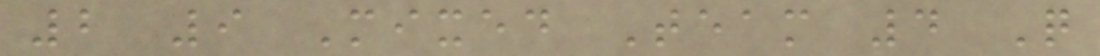2 9 Mixed Team 4 Q
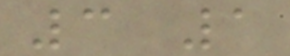3 1
